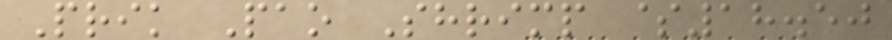Prik Pao Shrimp $18.50
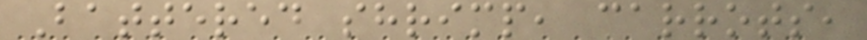Battered shrimp, carrots,
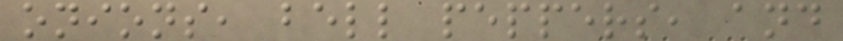onions, bell peppers, and
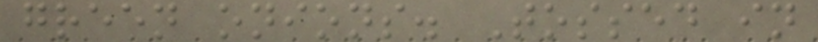green onions. Tossed in
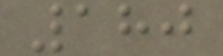180
